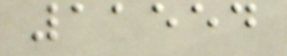11554
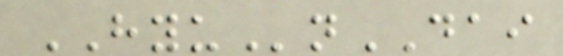HYUnDAI
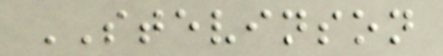STEVINSON
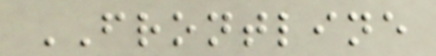FRONTLINE
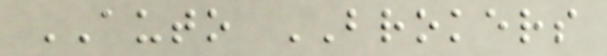AUTO BROKERS
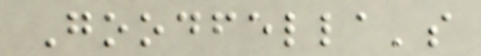Goodfella's
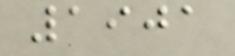1901
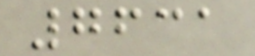7631
